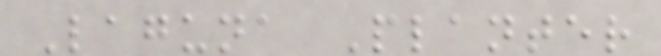Laguna Planter
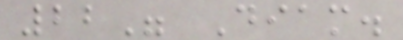22" Diam.
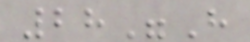28"H
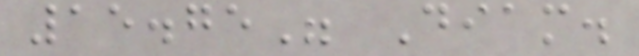15.75" Diam.
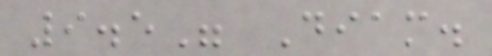9.5" Diam.
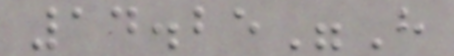14.25"H
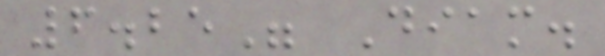6.25" Diam.
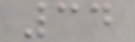34
